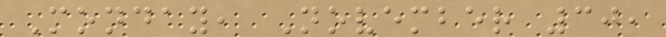Monday, November 30,
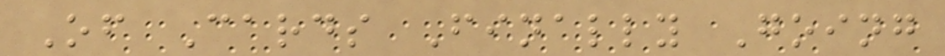Of Cards Finally Going
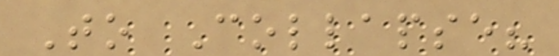To Collapse?
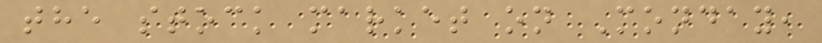the stock market on Monday,
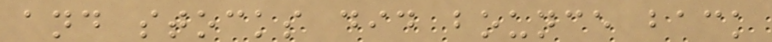and stocks did bounce back
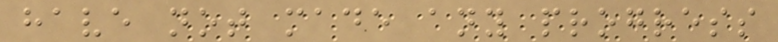have not made any progress
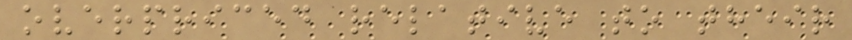overpriced relative to their
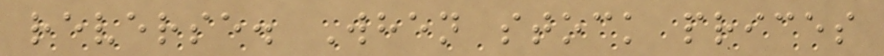reverse. When stock prices
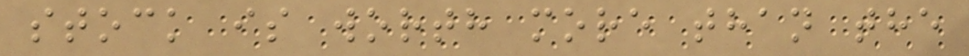stock is worth more than the
